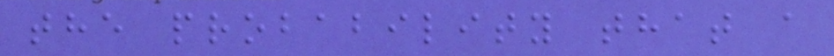the probability that a
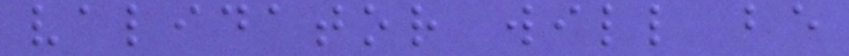validator will be
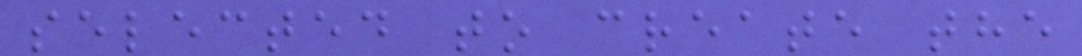selected to create the
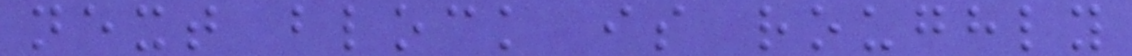next block is roughly
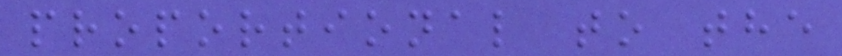proportional to the
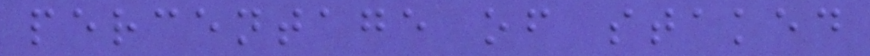percentage of staked
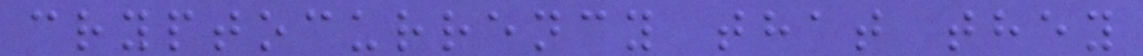cryptocurrency that they
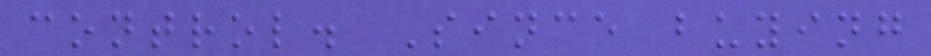control. Since buying
